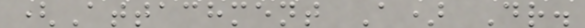(Attachment A) Dr.
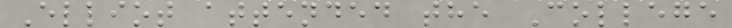Elliot attended the College
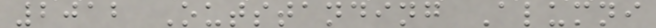2012 Outstanding Alumni
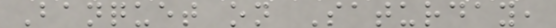Banquet on Saturday,
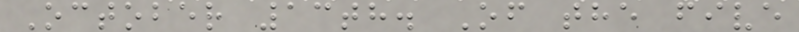October 13th. Of the five
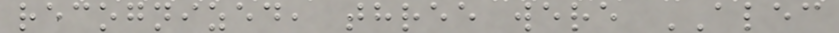recognized, three were ALEC
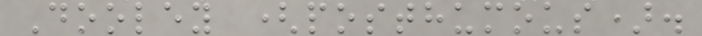Dooley (posthumous).
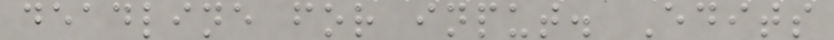deadline for input. Edits
